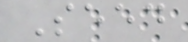Seed
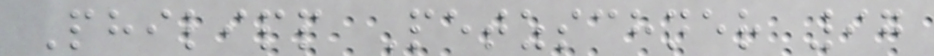Philipp Petzschner 97
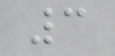3
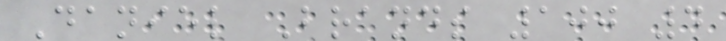Daniel Brands 100 4
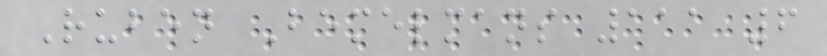Ruben Bemelmans 111 6
